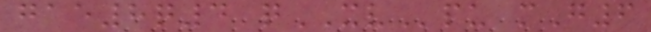gae8q4 qXVpu mG6
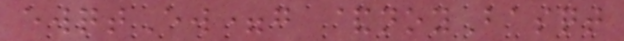ewqtEw=g &noyBasqt
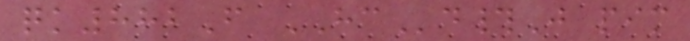qk882F HCd#J pim
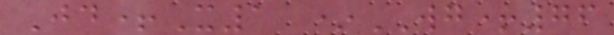Jd+X1 *WG+76
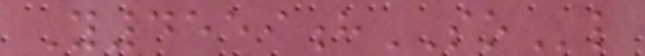Y4559hSOl
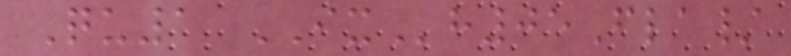Qu1 IXh05Fla/
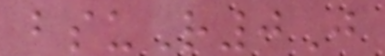bsuR0J
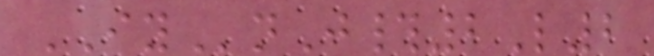IYnJ#2L2
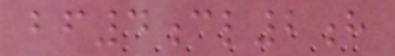bf4cl2h
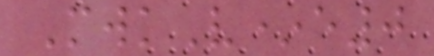MwkV*e0
